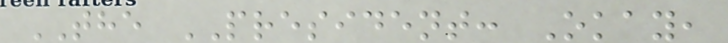THE PRESIDENT: Okay,
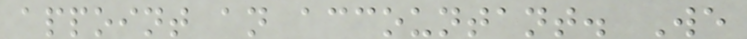appoint an accountant. We
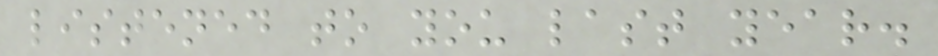listened to you last year.
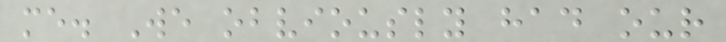me. We obviously had our
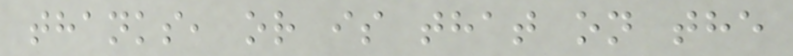thanks, or is that on the
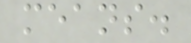means.
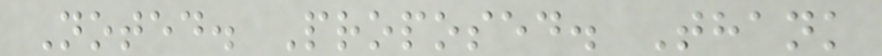Noted. Proposed. Thank
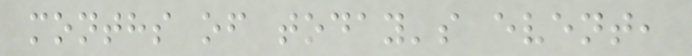months of today's event,
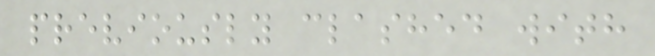previously clashed with
